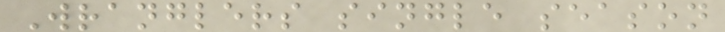Wranglers single season
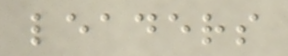leaders
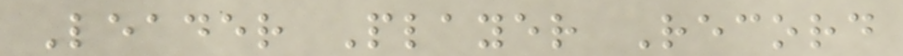Leader Player Record
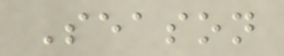Season
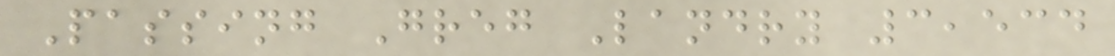Passing Greg Landry 3,534
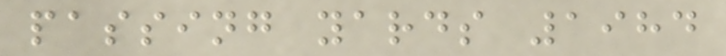passing yards 1984
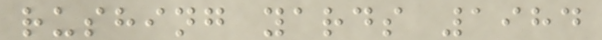rushing yards 1984
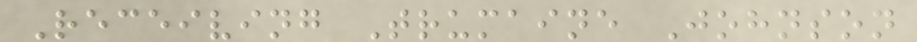Receiving Trumaine Johnson
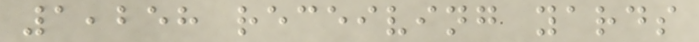1,258 receiving yards
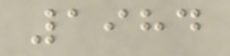1984
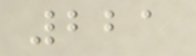221
